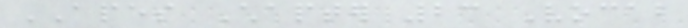APES Chapter 23 Vocab
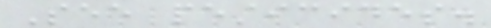See pesticides.
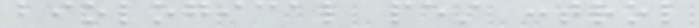biological pest control
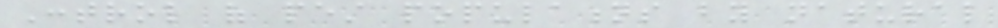Control of pest populations by natural
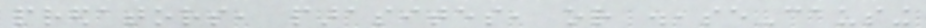predators, parasites, or disease-causing
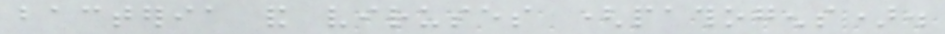bacteria and viruses (pathogens).
